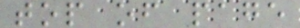top of page
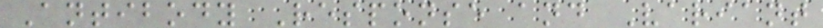Antibody Response and Variant
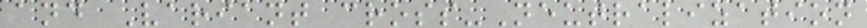and Variant cross-Neutralization
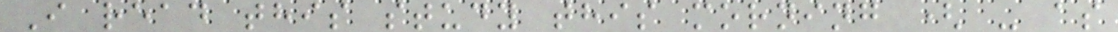I read this study this morning ( - as
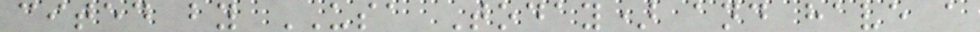cited by USA Today) and have a
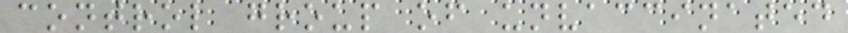control group of unvaccinated
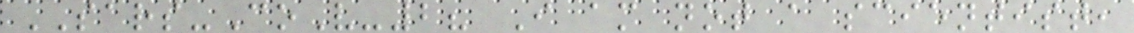SARS-CoV-2? I am not a scientist,
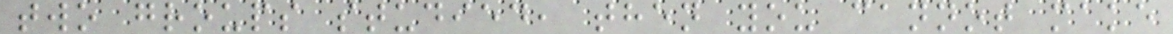two groups studied, then you cannot make
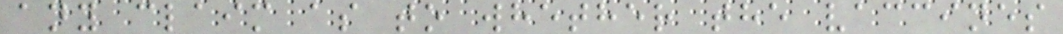any claim as to whether the vaccines
